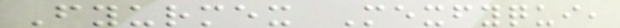Fyurmex Mexfyqui,
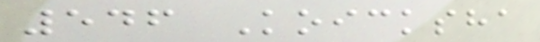546 Koicksha
